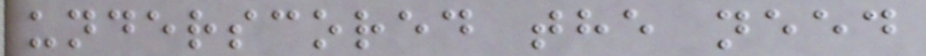underscored the need
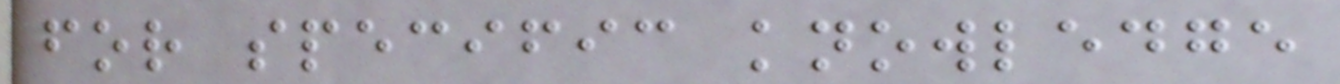for specific knowledge
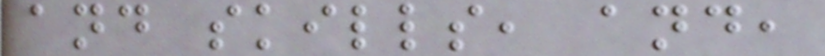and skills, and,
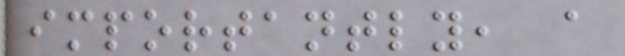importantly, a
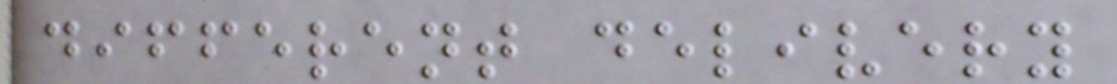different delivery
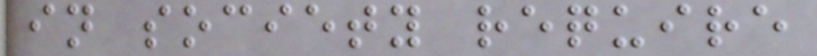in society require
